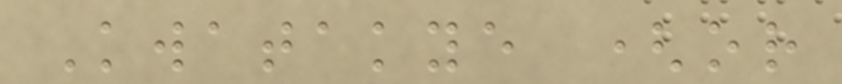Kwatakye (or
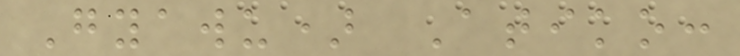Gyawu) Atiko:
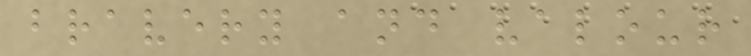bravery and valour
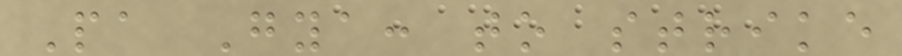Pa Gya: to strike
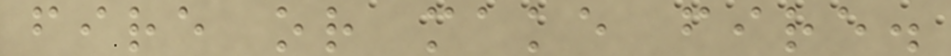fire or make fire.
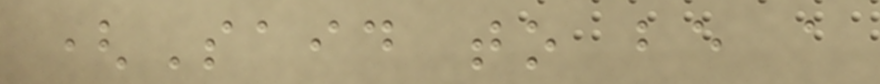(Said to be a
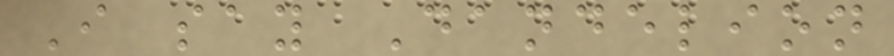I say Dandelion
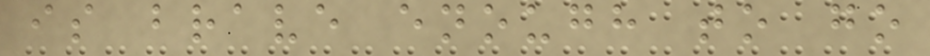is brave enough to go
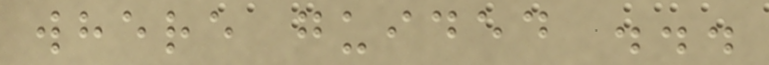where guided ...
